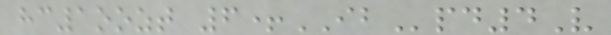hc1oozt 6+IBpd4V
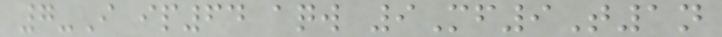7-I ip64 aqw 9Mf9T1n
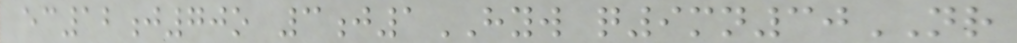ec12j70o 3j1HYW q9mn30NR
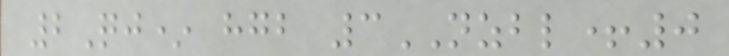2Qj* hgb 3NZBL+0
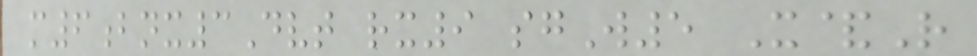m6bnx3Dvt rx9 sgW5 X&R
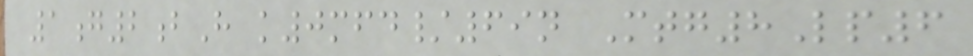1g2bH k0mfd/69n Mtg8Lp6
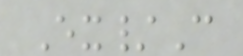Ex/C
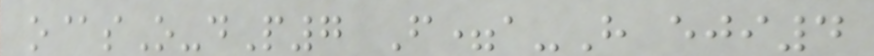o@sO-dP7 F=a-H eji4
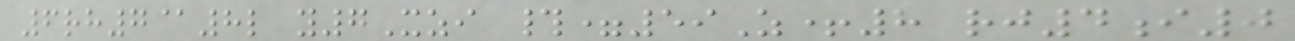6rh7@8l y7Xzi #=59Z+8 rj4i0
